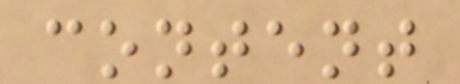content
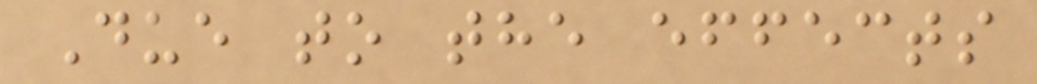Due to the effects
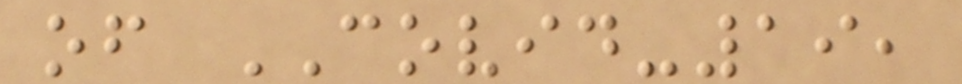of COVID-19,
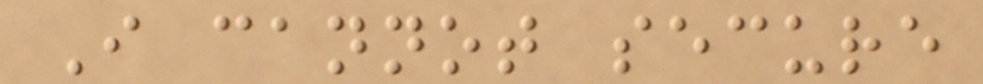I cannot secure
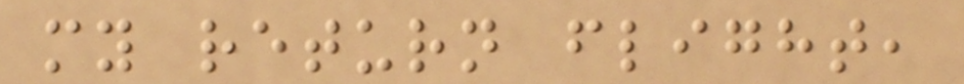my return flight,
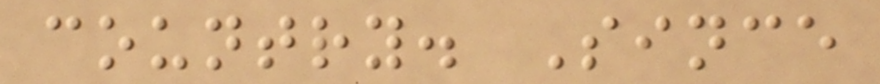country. Since
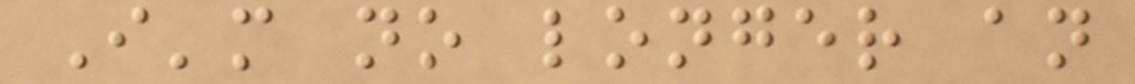I'm no longer an
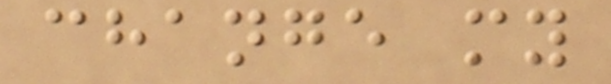change my
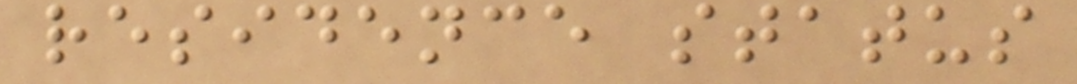residence status
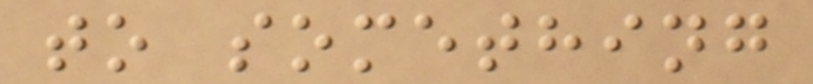to something
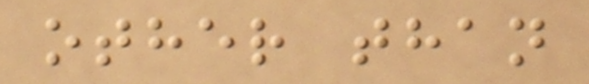other than
